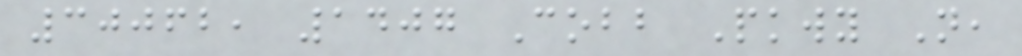30062, 1407 Cobb Pkwy N,
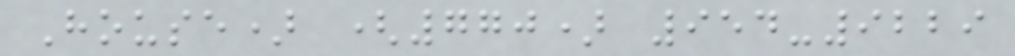House) (770) 954-9229
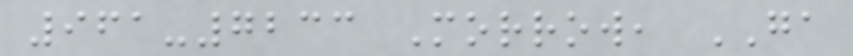961-7233 Morrow, GA
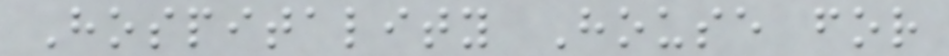Hospitality House for
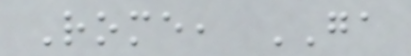Rome, GA
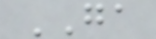GA
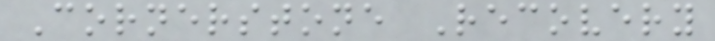Cornerstone Recovery
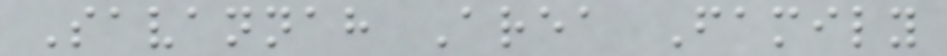Savannah Area Family
